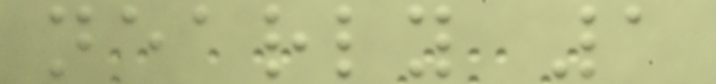nearly 1
